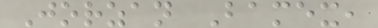Jorzan Bamex,
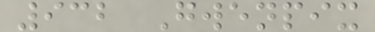932 Gwenpix
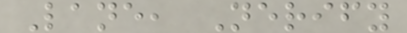Lane, Nerify
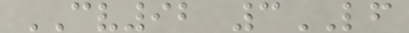CV92 3LF
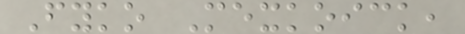Fyko Mexkoick,
